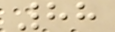88
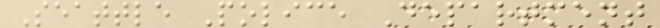Seattle Police Department
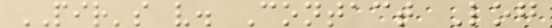PIR's v. Contact Log
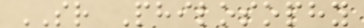SR Philosophy
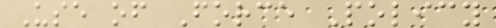Use of Force Policy
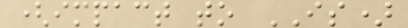(impact to IS)
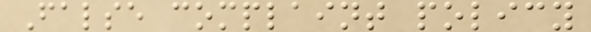False complaint policy
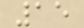15
